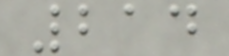214
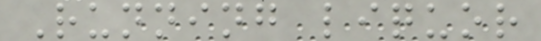Running liquor
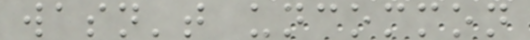wasn't uncommon
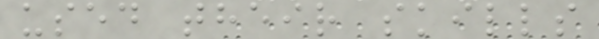used their skills
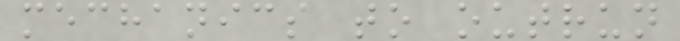mechanics to outrun
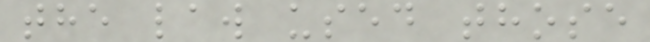the law used those
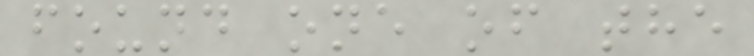found one of the
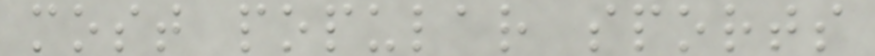most popular sports
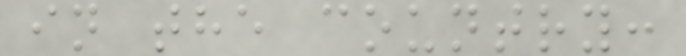in the country:
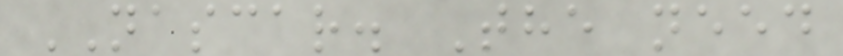NASCAR. The need
